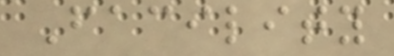Facility
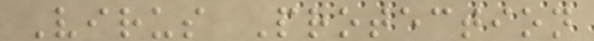Virus Protection
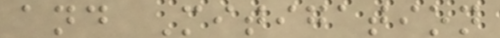and Mitigation
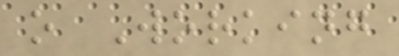o Working
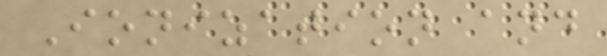Ionization and
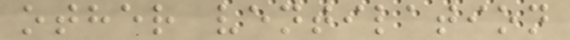other ventilation
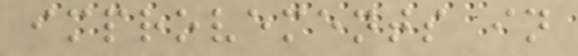improvements in
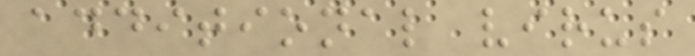additional virus
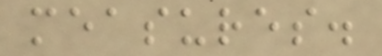measures.
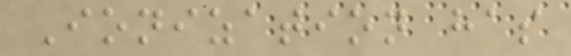Ionization has
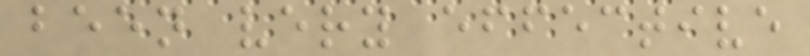been very effective
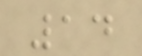14
